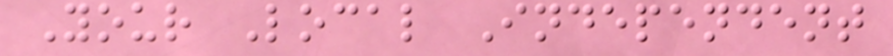Your Local Independent
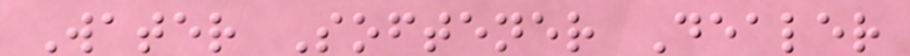Water Softener Dealer
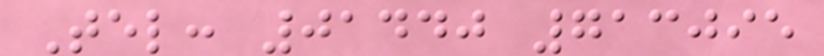Tel: 01440 713095
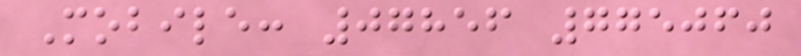Mobile: 07856 775060
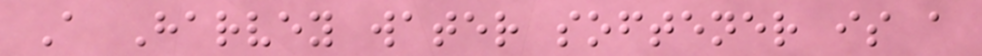A Harvey water softener is a
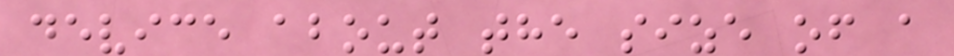device about the size of a
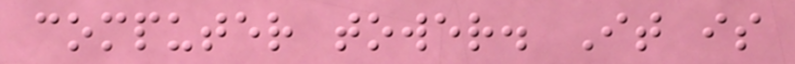computer tower. It is
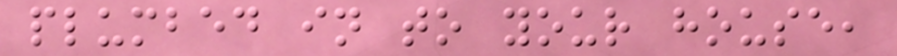plumbed in to your house,
